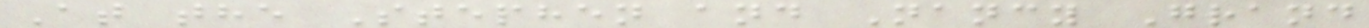At the Stephen and Nancy Grand
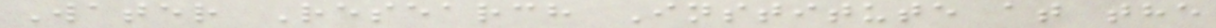Water Research Institute at the
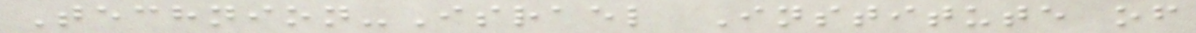Technion-Israel Institute of
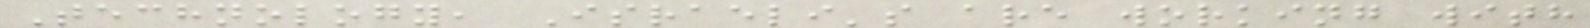Technology, Israeli's are working with
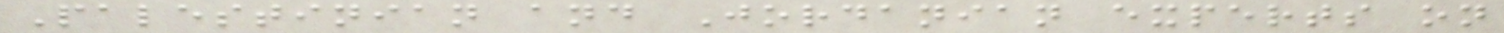Palestinian and Jordanian experts on
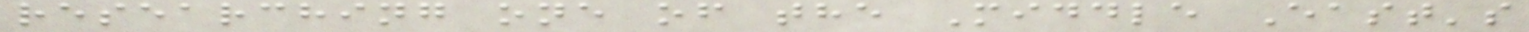researching one of the Middle East's
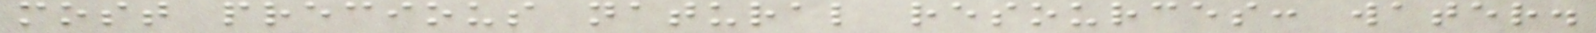most precious natural resources: water.
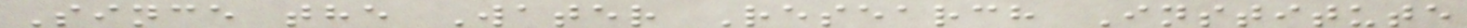Since the Water Research Institute
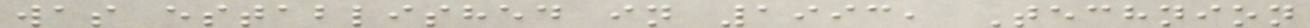was established in 1993, Technion
